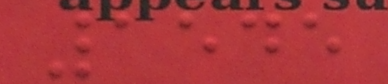1545
